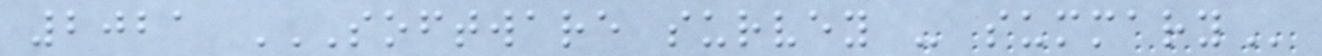2021 SOFTWARE SURVEY - SUMMARY
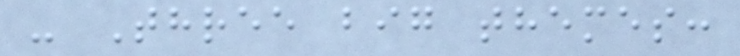- Three big themes:
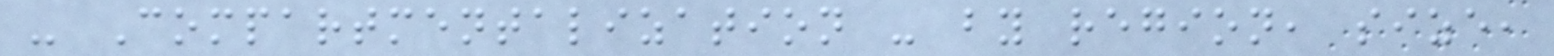- Compartmentalization - by region, size,
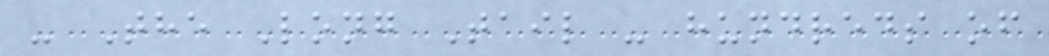- The Long Tail - hundreds of
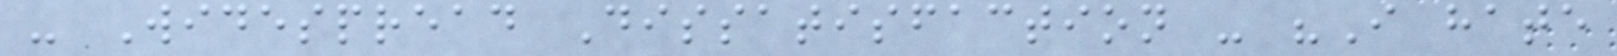- Widespread Dissatisfaction - "I hate
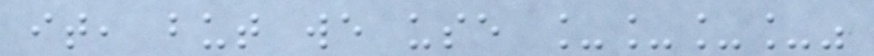it, but we use ____"
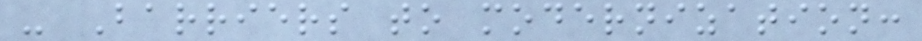- Barriers to modernization:
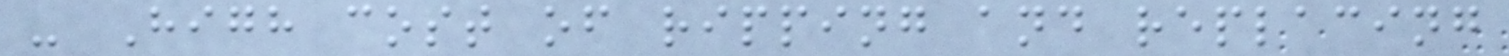- High cost of ripping and replacing
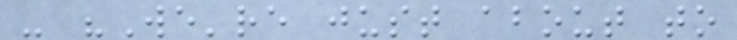- "We're just about to
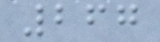267
